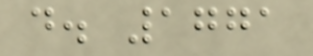d. 1771
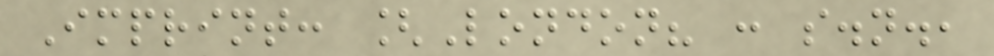Imprint: [London? : s.n.,
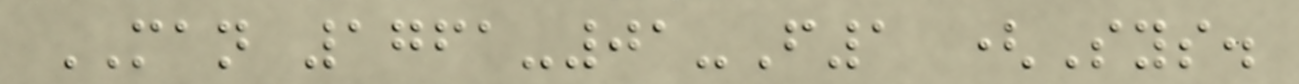MAN 1761-01-F1 (Sys.
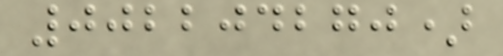002204270)
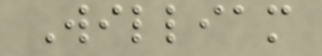William
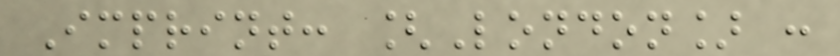Imprint: [London] :
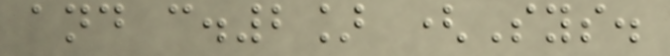and c.2] (Sys.
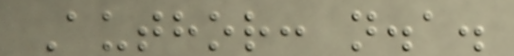Author: n.a.
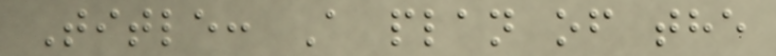Title: A plan of the
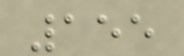155
